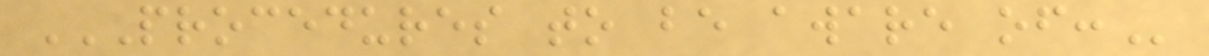PROCEDURES TO BE AWARE OF:
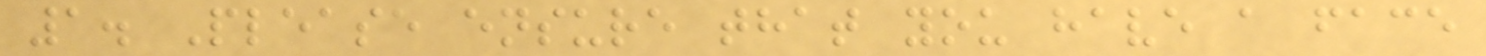1. Please ensure that you have a face
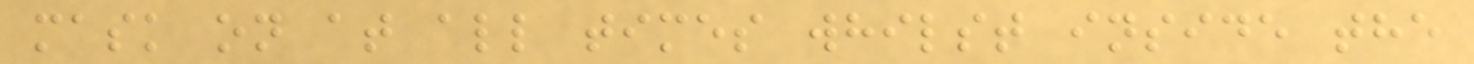mask on at all times whilst inside the
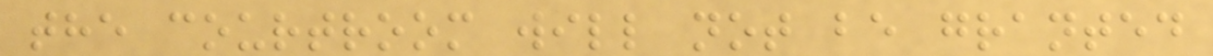the courtroom will not be granted
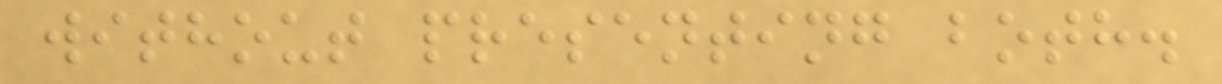without presenting both.
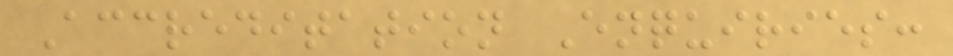Accreditation Enquiries:
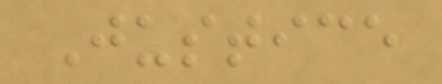Justice
